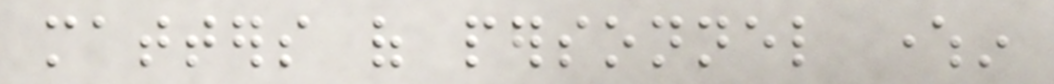matters of personnel wherein
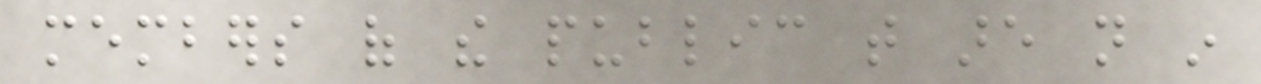members of the public that are not in
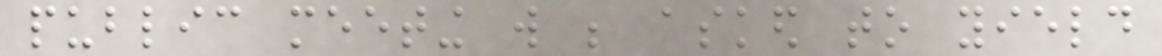public meeting will be asked to yield
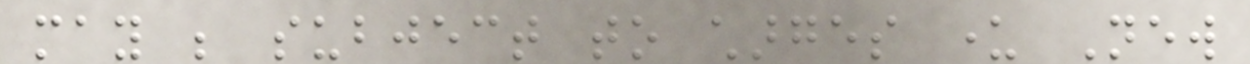may be subject to charges under New
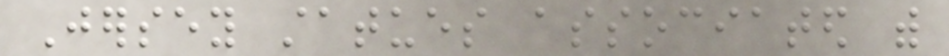Jersey statues associated with
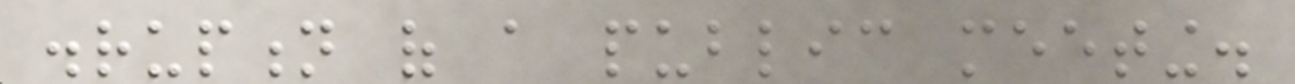disruption of a public meeting.
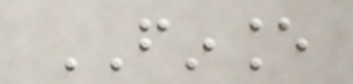FINANCE
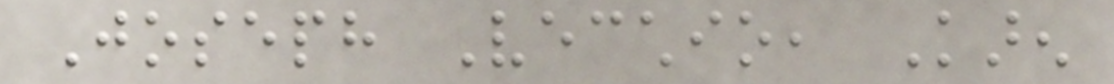Joseph Vecchio, Karen
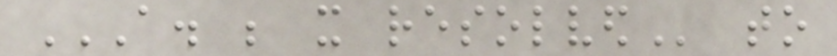A. BE IT RESOLVED to
